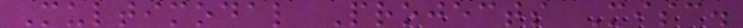Multimodal Projects Misc.
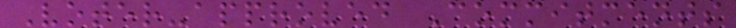Voter-approved Commitments
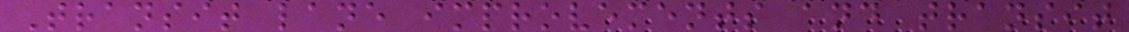Transit lane improvements and transit
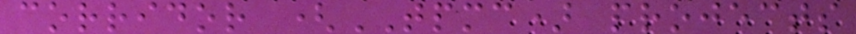corridor (TPMC) projects
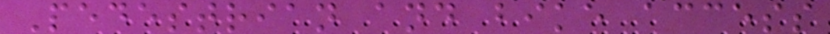Pedestrian and bike access
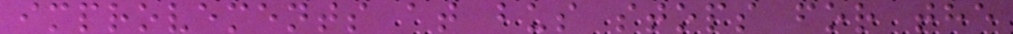improvements at bus stops for the
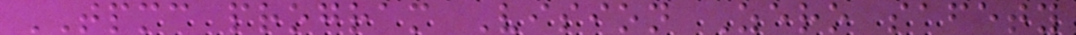TPMC program Vision Zero safety
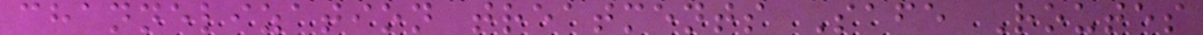channelization treatments Safe Routes
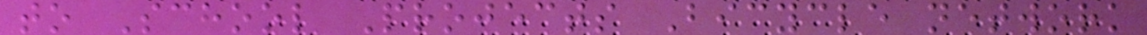to School Projects Bicycle network
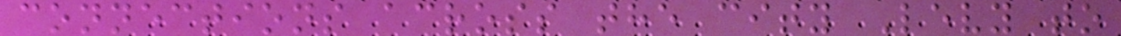connections across the city Levy to
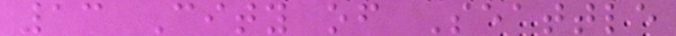13 City of Seattle
